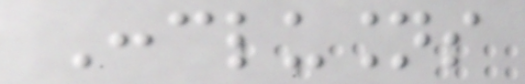Conclusions
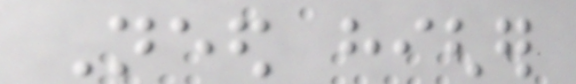Need higher
